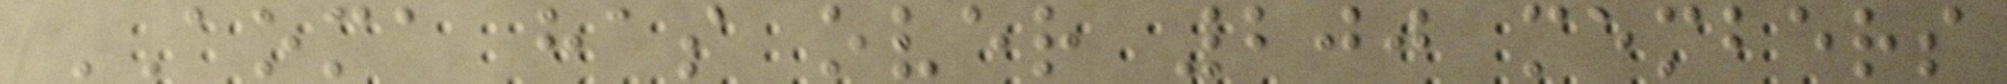AOMA has over 200 members
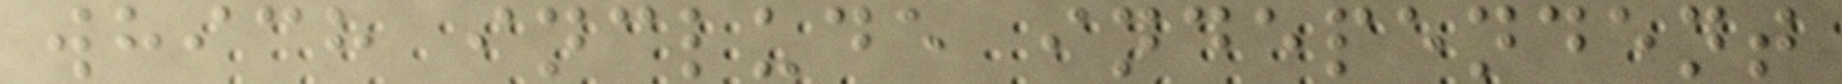which include independent
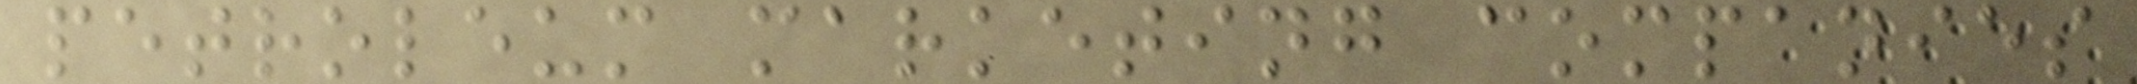petroleum marketing companies
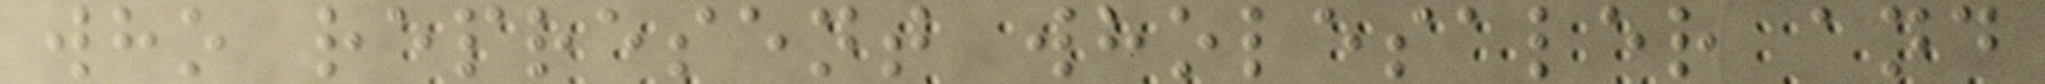who represent wholesaler and
